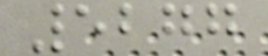5277
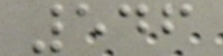546
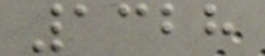1328
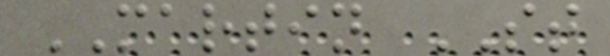MARTIN ST
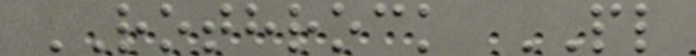ROTHROCK PL
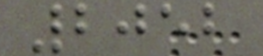2052
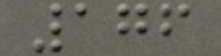176
